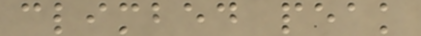climbed peak
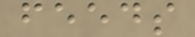feeds
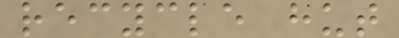recycle hut
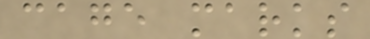cage marks
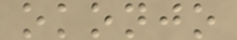okonjo
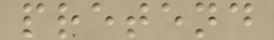pretend
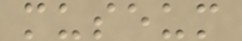museum
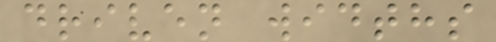driven widths
